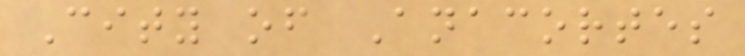City of Anacortes
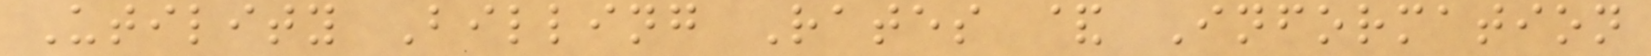Utility Billing Rates & Information
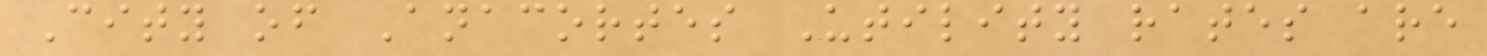City of Anacortes Utility rates are
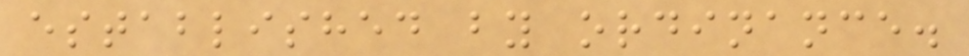established by ordinance.
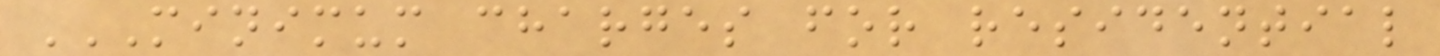MINIMUM CHARGES FOR RESIDENTIAL
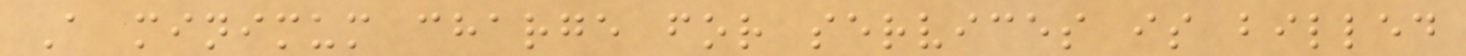A minimum charge for services is billed
